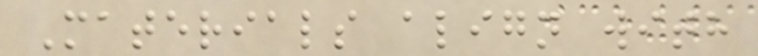Materials align with
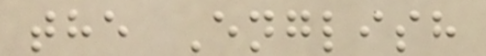the English
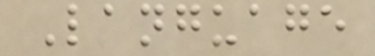Language
